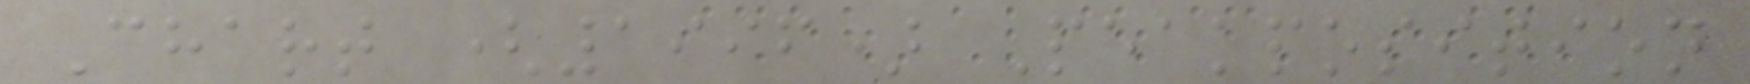Chart (1996) Peakposition
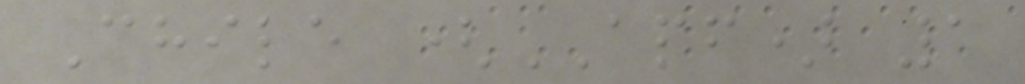Chile (APF) 1
